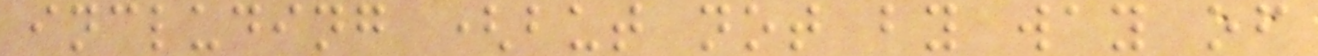including (but not by way of
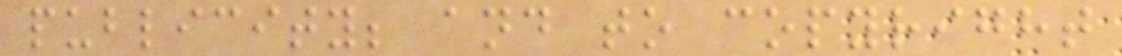publicity; and to copyright
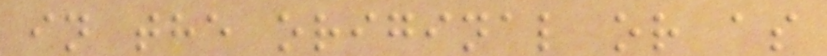in the original or as
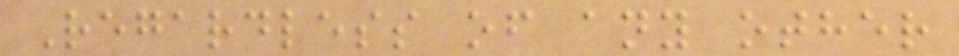Regardless of any other
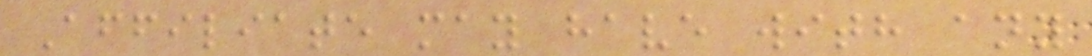Affiliate may have with any
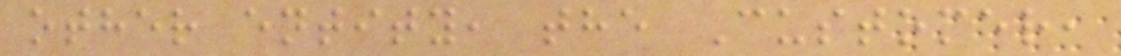other entity, the Customer,
